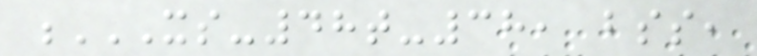XS-48T-38, BSS,
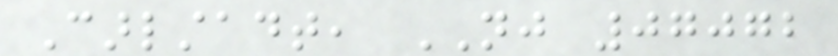Carlstadt, NJ 07072
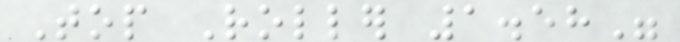Top Roller 1.58"
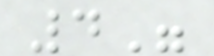4"
